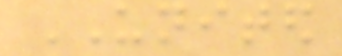UNITED
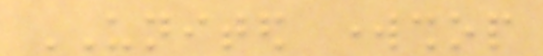UNITED workshop
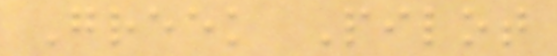Greek Pilot
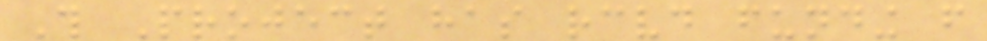This Project has received funding from
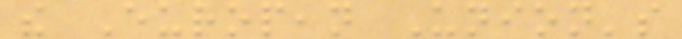the European Union's
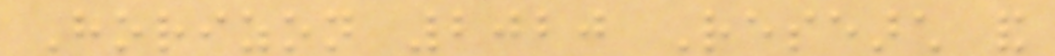Horizon 2020 Research and
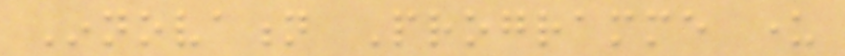Innovation Programme under
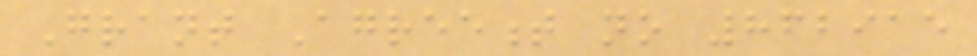Grant Agreement no 862915
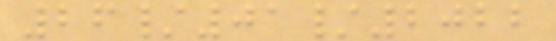26/01/2022
